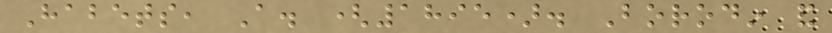Habets, A. (1895). Borodin and
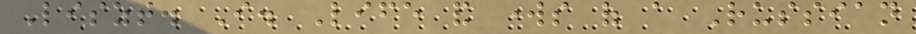Liszt. I. Life and works of a Russian
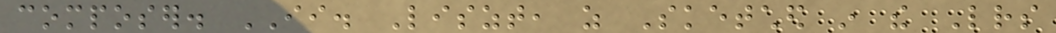composer. II. Liszt, as Sketched in the Letters
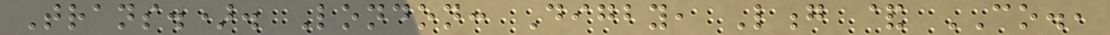Trans.). London: Digby, Long & CO.,
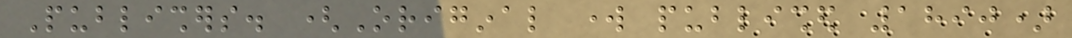Publishers. (Original work published 1890)
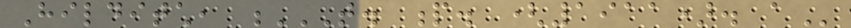Hilditch, T. P. (1911). A
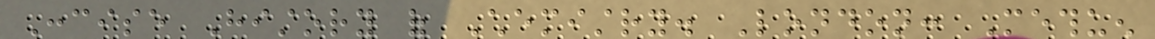Concise History of Chemistry. London: Methuen
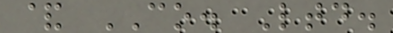& CO. Ltd.
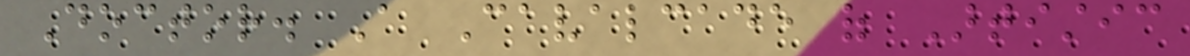Doctor. A Cavalcade of Artistic
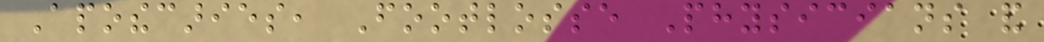Apothecaries, Footlosse Physicians and
